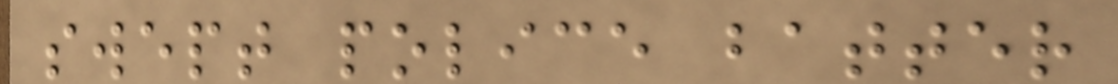swept police batter
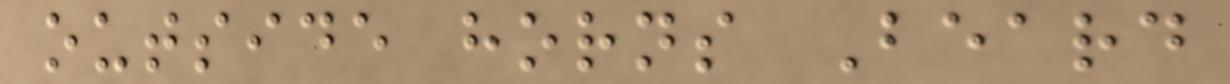outside horns Beard
